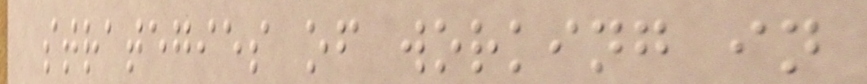strategies of working in
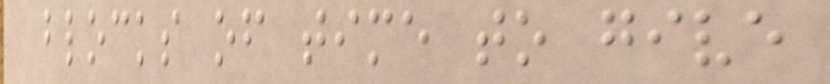blocks of time to give
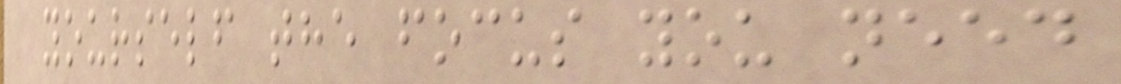yourself the focus you need
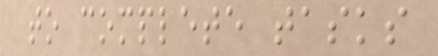to complete tasks
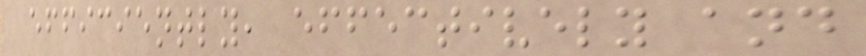efficiently, effectively and
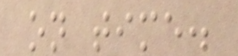on time.
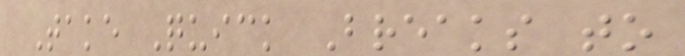Take Quick Breaks to
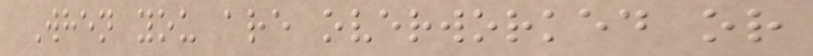When you are overworked or
